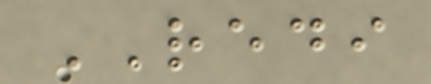REDI
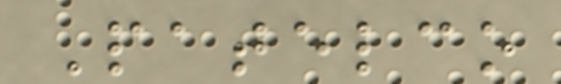Patelco
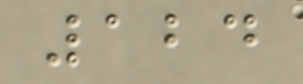124
